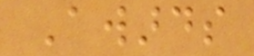Awards
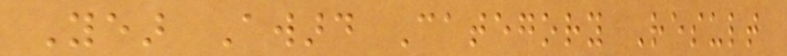Year Award Category Result
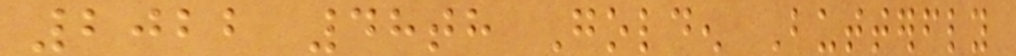2022 48th Golden Butterfly
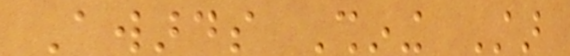Awards Shining Star
